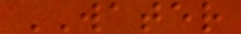WATER
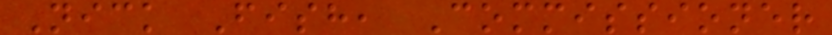Nick Fish, Commissioner
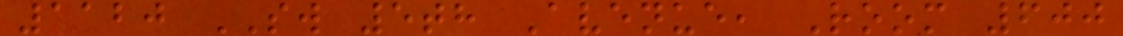1120 SW 5th Avenue, Room 600
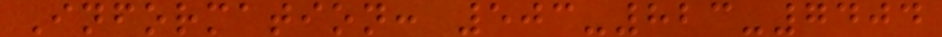Information: 503-823-7404
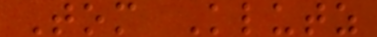Tom Klutz
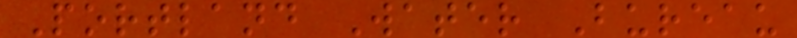Portland Water Bureau
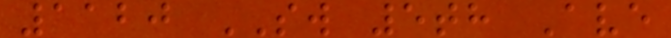1120 SW 5th Ave
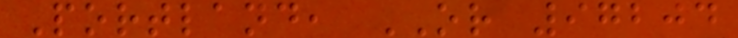Portland, OR 97204
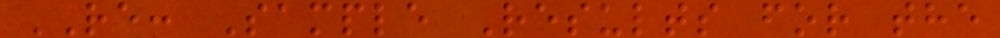RE: Sample Results for the
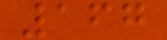167
